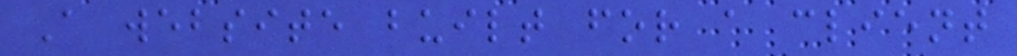A website built for a client
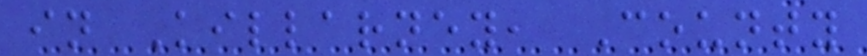in Killarney, County
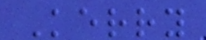Kerry
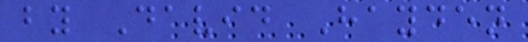by David Hayden
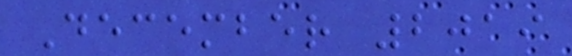December 2019
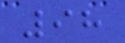98
